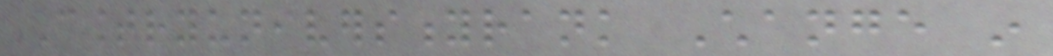Countryuniversityrank Change in
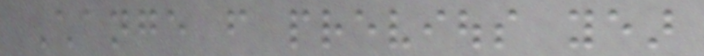Change from previous year
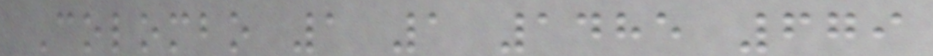Colombo 1 1 1485 679
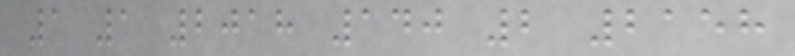1 1 2018 140 2 2158
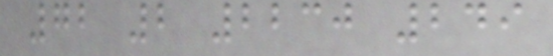72 2 2230 249
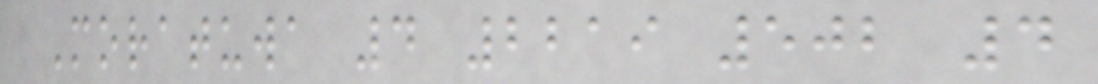Moratuwa 4 2219 502 4
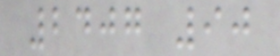2407 90
